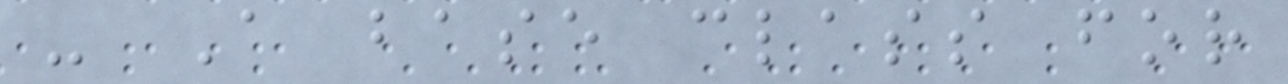- A base class for
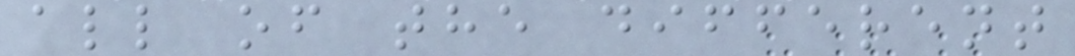all of the different
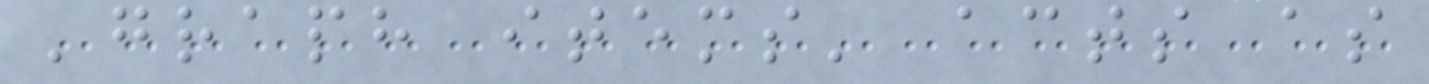'graph items' acts as
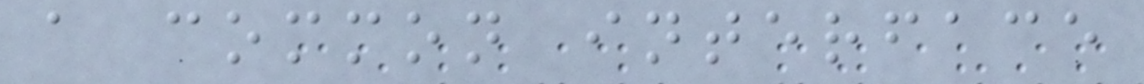a common interface
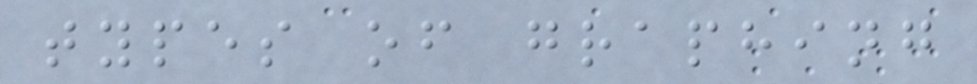types of graphing
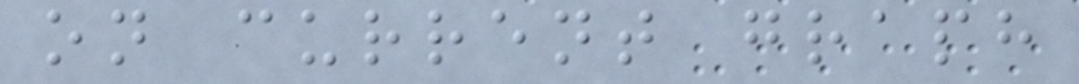on current graph
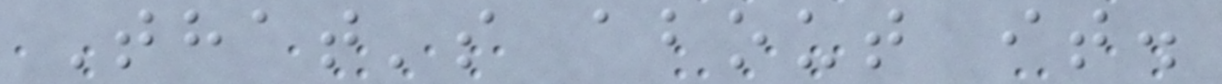That's about it.
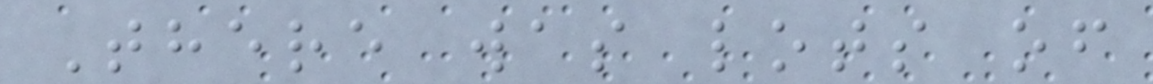There was lots of
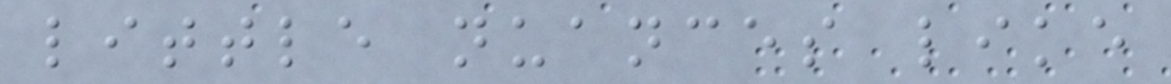little nuances like
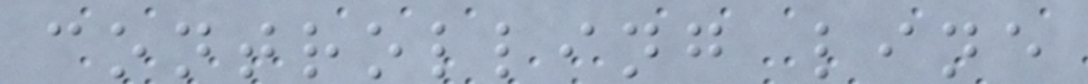controlling line
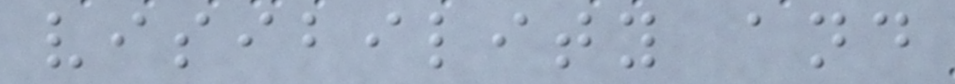visibility and
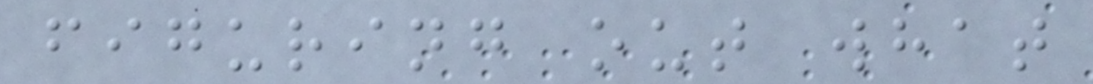figuring out what
